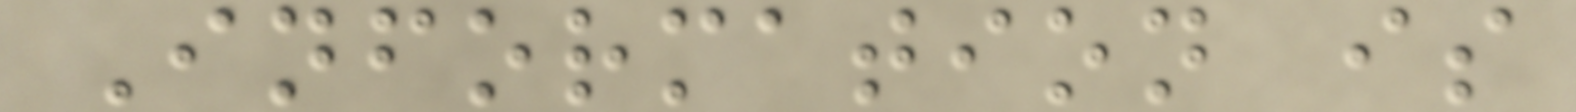Information is
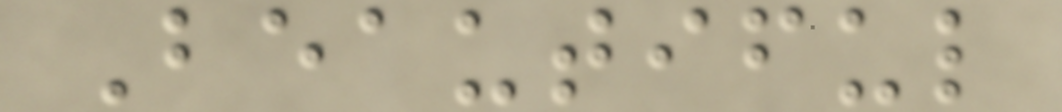Beautiful
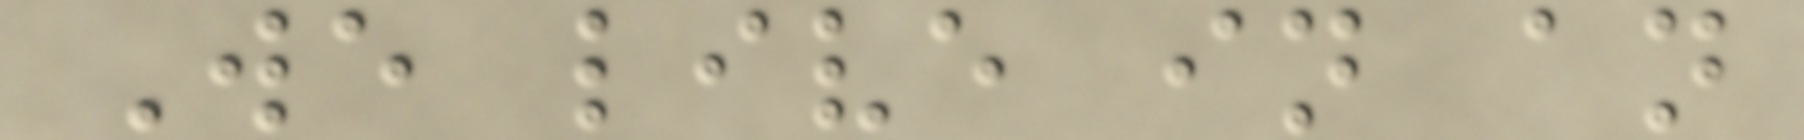We live in an
